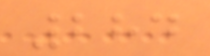284
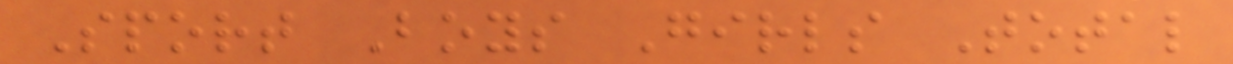Sport Boys Girls Total
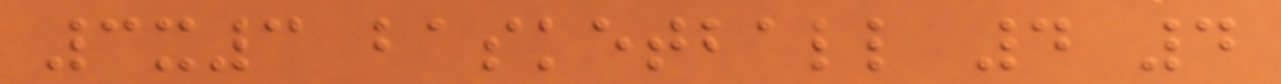3x3 basketball 4 4
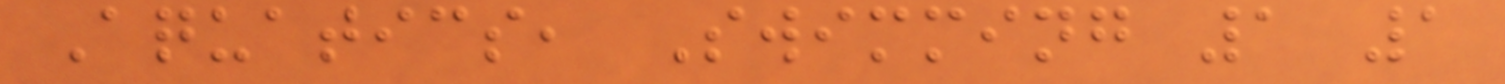Aquatics, Swimming 1 1
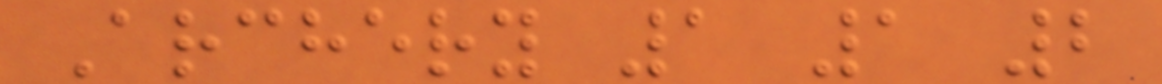Archery 1 1 2
